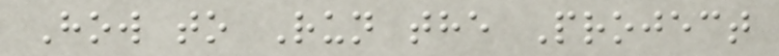How to Run the Project
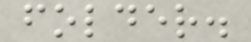folder.
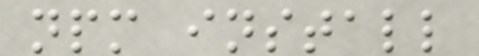npm install
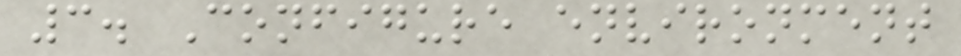3. Configure environment
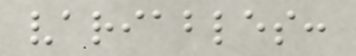variables:
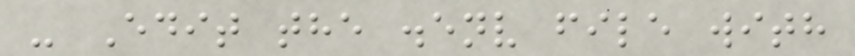- Edit the .env file with
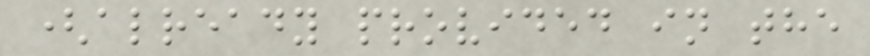(already provided in the
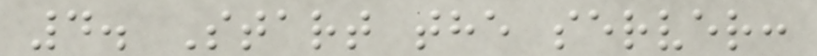4. Start the server:
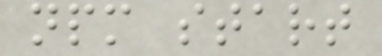npm start
